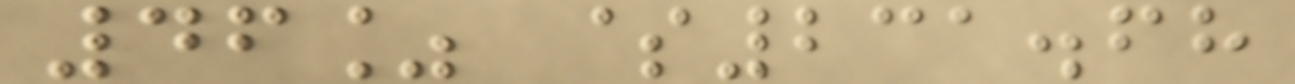46% $231.68
